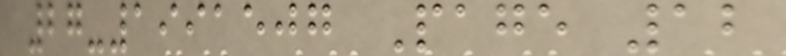27-1991507 Page 12
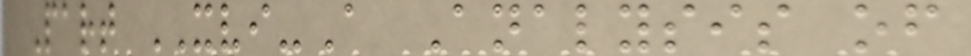Part XVI-A Analysis of
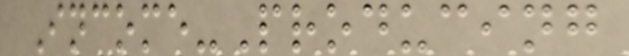Income-Producing
